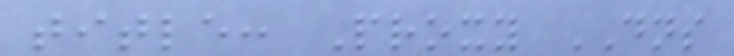title: Proxy DNS
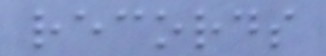records
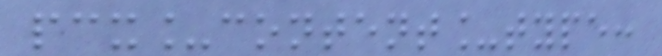pcx_content_type:
